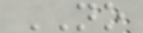NO
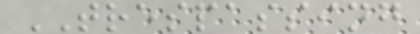TRESPASSING
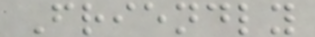Friendly
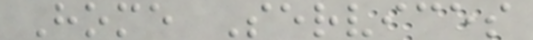Home Services
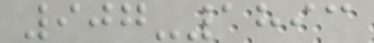907-1893
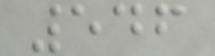546
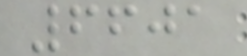6601
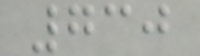730
